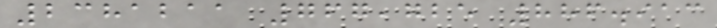2381211 767,725 886.913
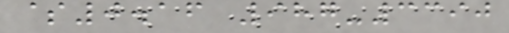$0.16 987-3390
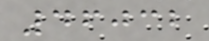46032
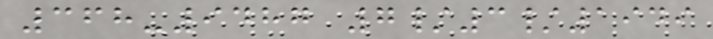368-9487 7/3/1949
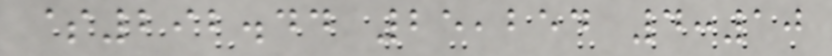$292.44 25,254 4:10
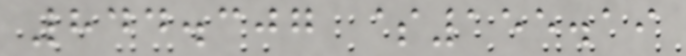844.307 $155.19
